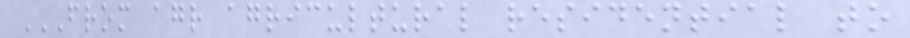FROM AGR AGRICULTURAL RESIDENTIAL TO
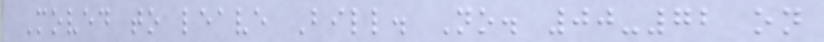Moved to leave Bill. No. 00-72 on
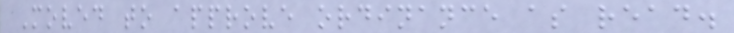Moved to approve ordinance as read.
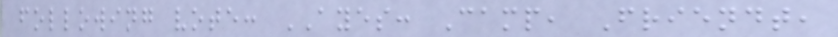following vote: AYES: Camp, Friendt,
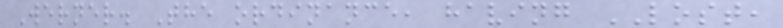Werner. The ordinance, having LOST,
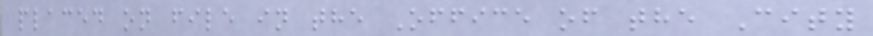placed on file in the Office of the City
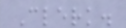Clerk.
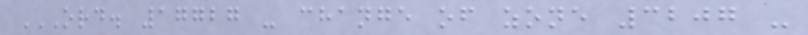ORD. 17727 - CHANGE OF ZONE 3207 -
